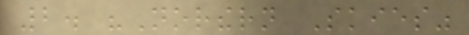2. "Northern Skies"
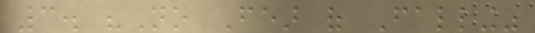3. "No Fear of Falling"
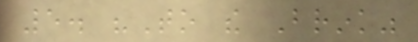5. "To the Brink"
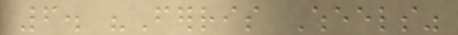6. "Ferris Wheels"
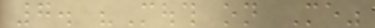7. "Mouth on Me"
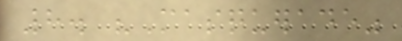8. "Masquerade"
